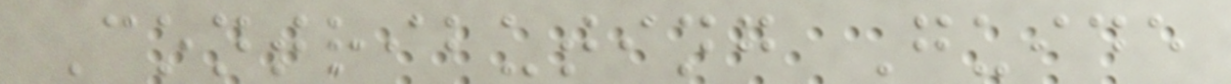Contributing Guide
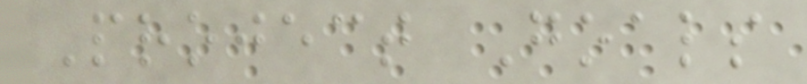Project Goals
